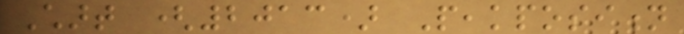Chart (2013) Peakposition
